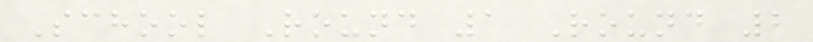School Round 1 Round 2
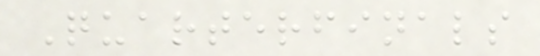Quarterfinals
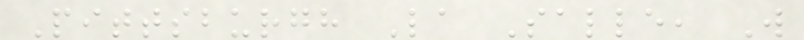Pittsburgh La Salle, W
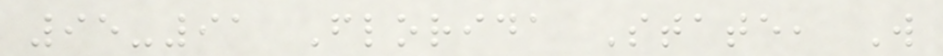95-91 Florida State, W
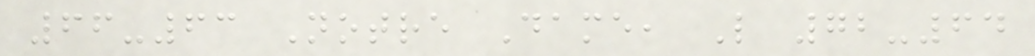66-63 Notre Dame, L 72-64
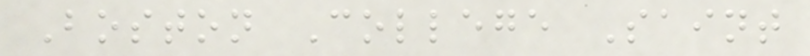Boston College Saint
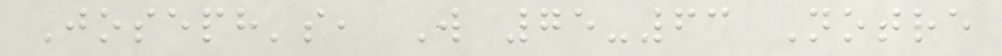Joseph's, W 75-63 Notre
